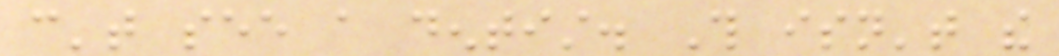can't see a dentist. This isn't the
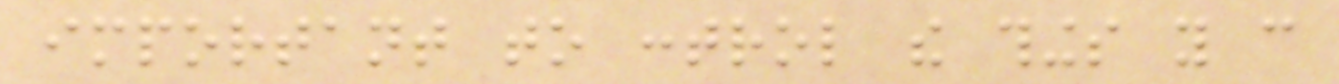important to control the things you can
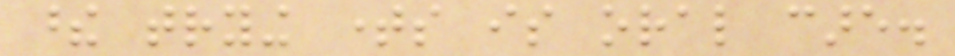these trying times is oral care.
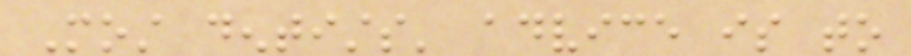Most dentists' advice is to
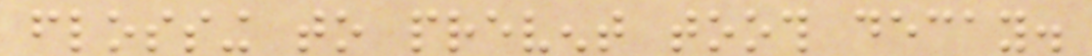flossing to prevent tooth decay.
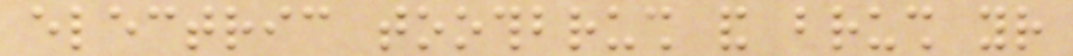electric toothbrush and brush your
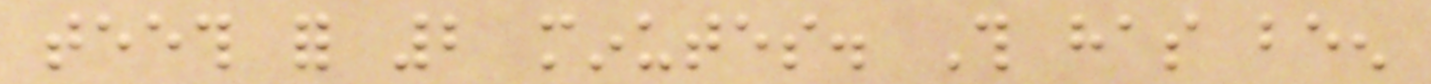teeth for 2 minutes. This has been
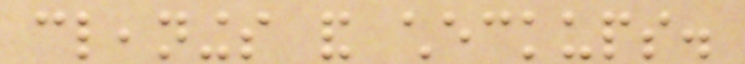cleanings and checkups.
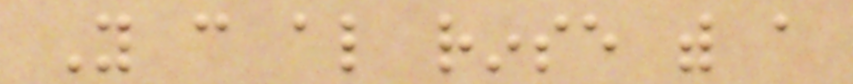You can also rinse with a
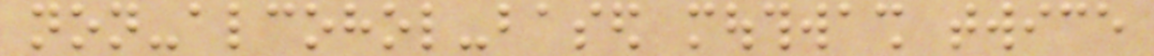non-alcohol-based mouthwash twice
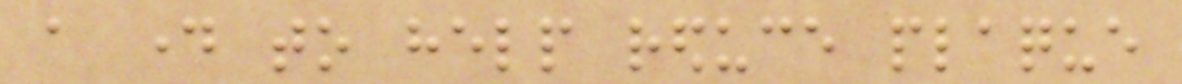a day to help reduce plaque
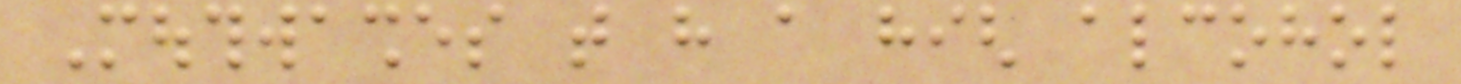Mouthwashes that have a high alcohol
